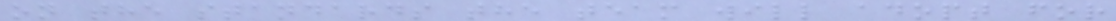on the standards the team will adopt for
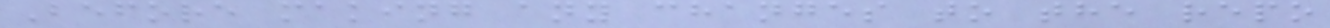Before making any changes to the repo
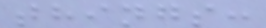things:
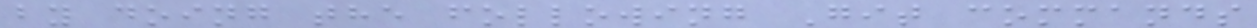by doing the following Git commands
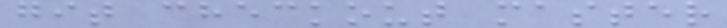git checkout master
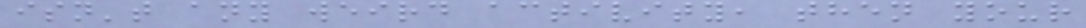isn't any weird activity, then your
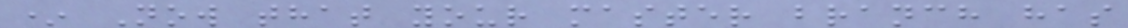* Now that your master branch has
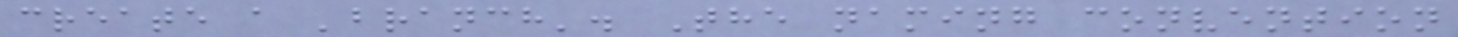create a 'branch'. The naming convention
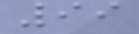99
